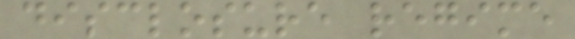disclosure regime
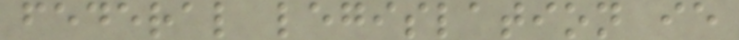federal legislation ie
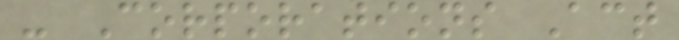- Corporations Act
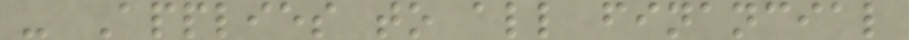- Applies to all financial
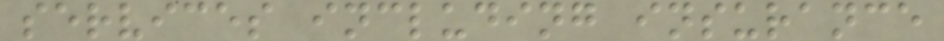services including insurance
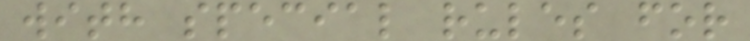with special rules for
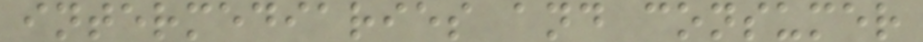intermediaries and consumer
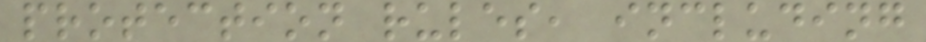protection rules, including
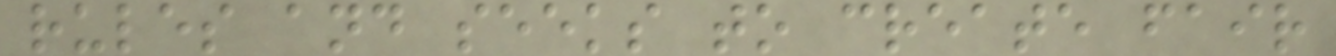rules and seeks to create fair
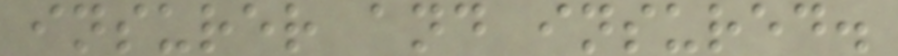insurer and insured.
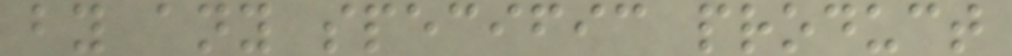by any specific product
